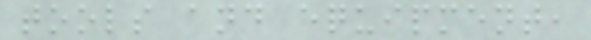tools and equipment,
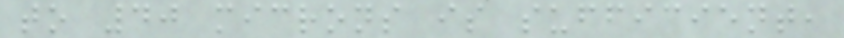to 40 microns is sufficient,
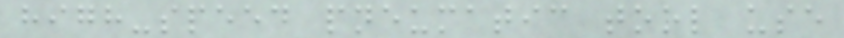high-speed pneumatic tool use
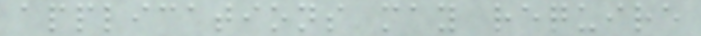applications may require
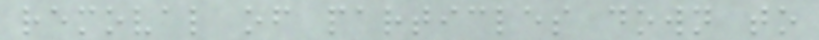removal of particles down to
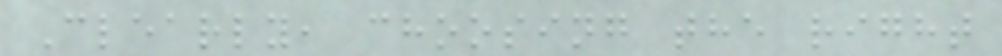Clearly, choosing the right
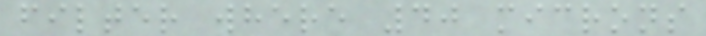filter where 40 microns
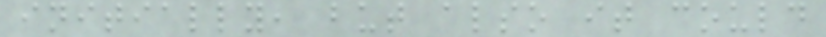initially, but also it could
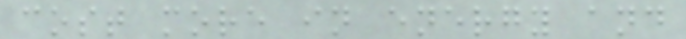cost more in energy and
